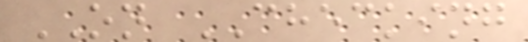ON CHECKING
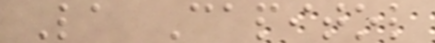La Capitol
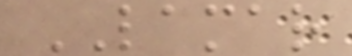LAMAR
